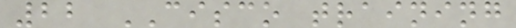22 CISCO training
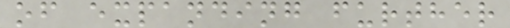of expanding further
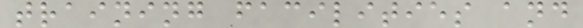training facilities and
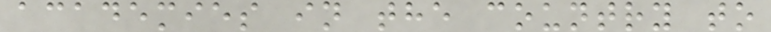academies in the country to
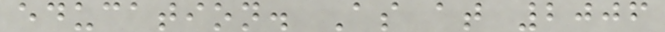education. As at 2006
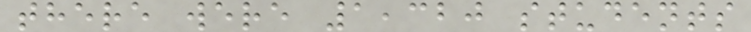there were 1,320 students
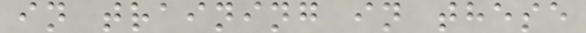in training in these
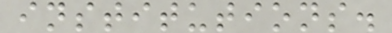institutions.
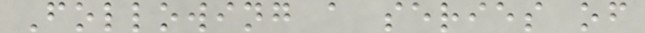Following a series of
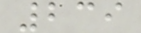239
